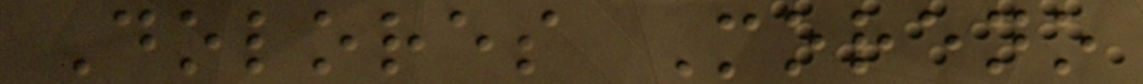Dolores Moreno
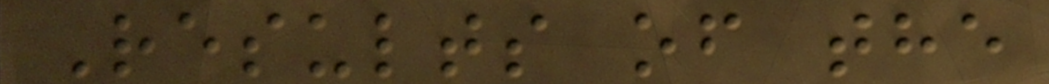Results of the
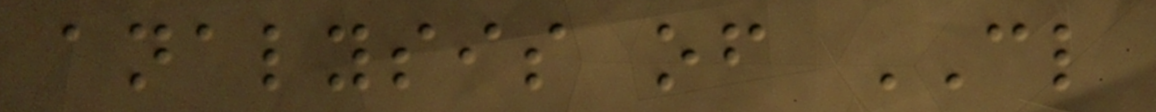analysis of CL
